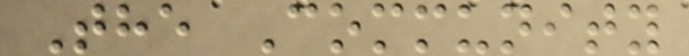The Community
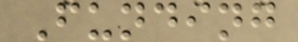Funding
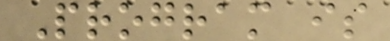Program is
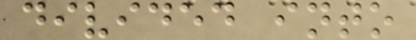divided into
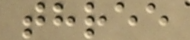three
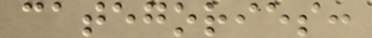categories:
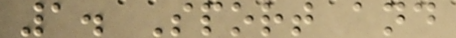1. Sport and
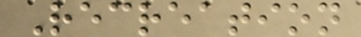Recreation
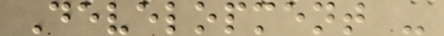Development -
